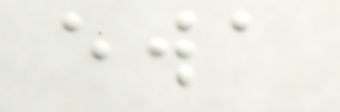ewa
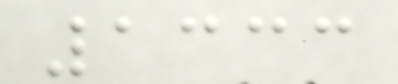1333
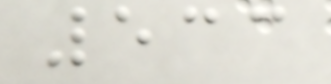533
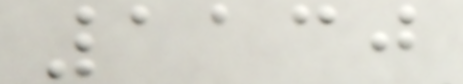1130
